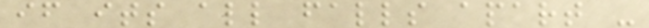if its all falls apart -
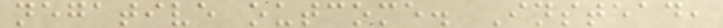negative outcome. Instead,
